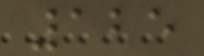125
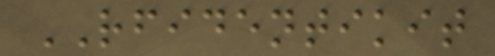RFIDENTIKIT
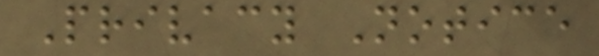Privacy Notice
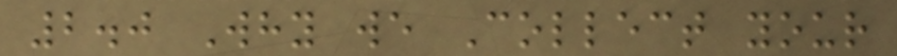2.0 Why we Collect your
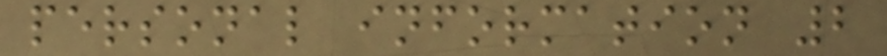personal information 2
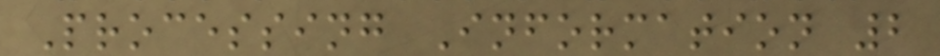Processing Information 2
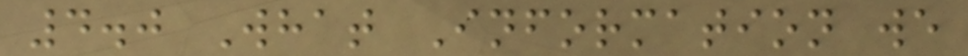4.0 What Information we
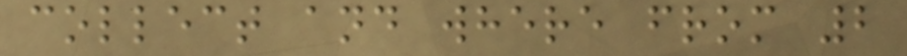collect and where from 2
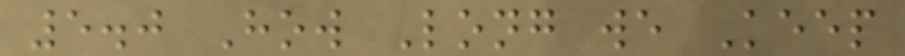5.0 How Long we Keep
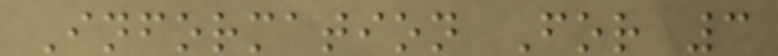Information For 3
